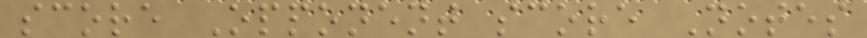score Opponent score Notes
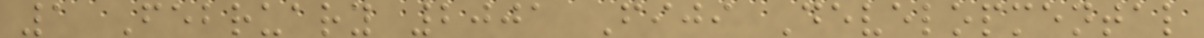1 February 2001 Fiji Developmental
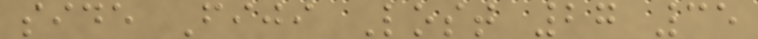side Fiji Lost 27 35
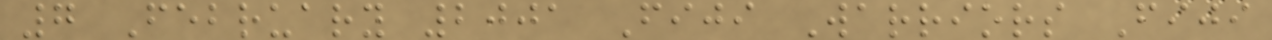7 February 2001 Fiji Warriors Fiji
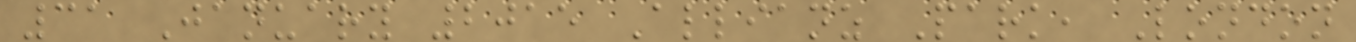31 January 2015 Allianz Park, London
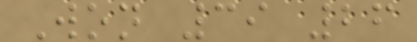Won 39 26
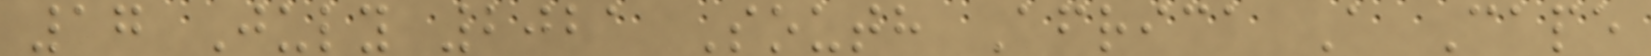17 July 2021 South Africa A Cape
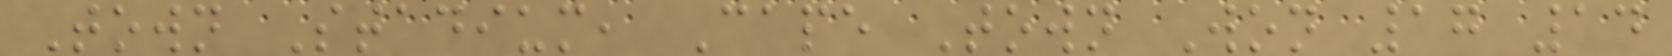Town Stadium, Cape Town Won 17 14
